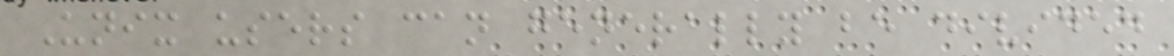Unix users can generally be divided
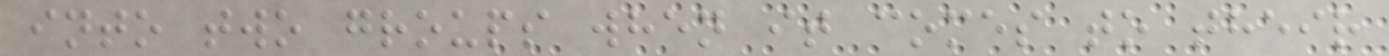into two groups when it comes to their
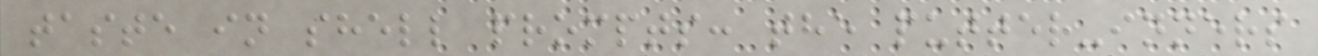taste in shell prompts: the putter-inners
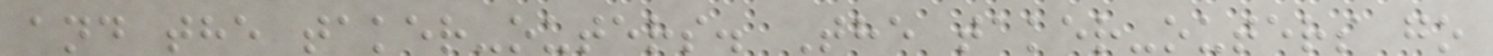and the taker-outers. The taker-outers go
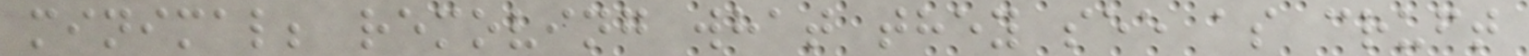minimal; removing what they see as cruft
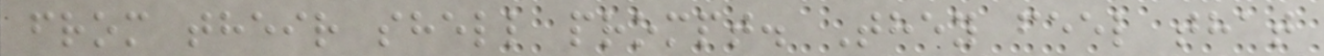from their shell prompt. They feel that
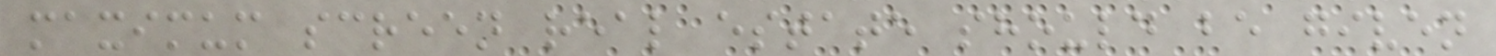maximum screen real estate should be given
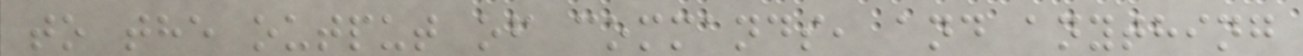to the output of commands, and anything
